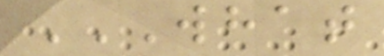WHAT
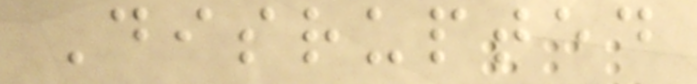Disrupted
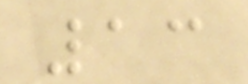13
